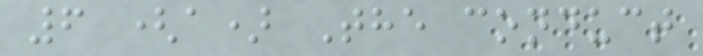6 (a) The conduct
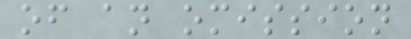of an omission
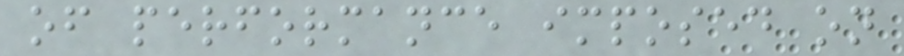of performance imposed on
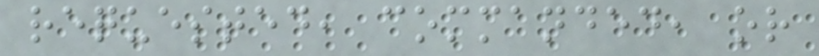requested, commanded, or
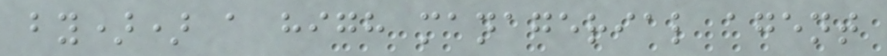by)) a high managerial agent
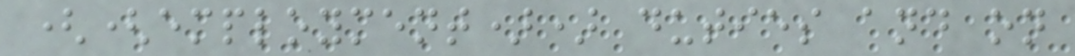((employment)) duties and on
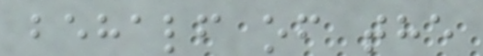behalf of the
